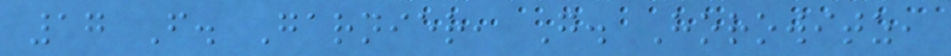17 F. Garnier, G. Horowitz,
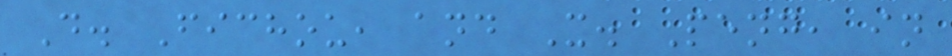D. Fichou, and X. Peng, in
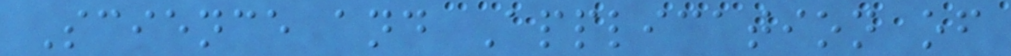Science and Application of
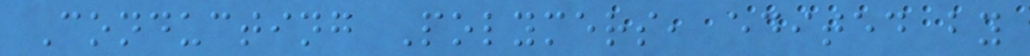Conducting Polymers, edited by
